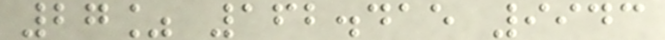27% 162.415 9943
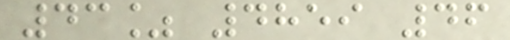43% 4859 46
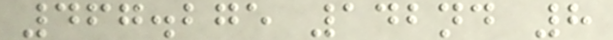467.275 142nd 8
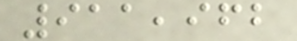911,962
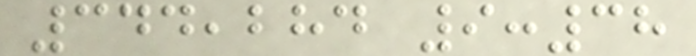344,284 9:38
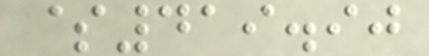$419.90
